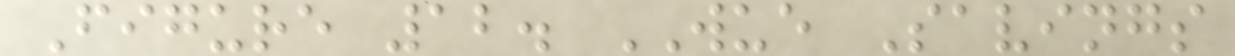Figure 12. WUE Savings
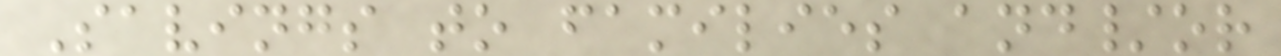Savings to families and/or
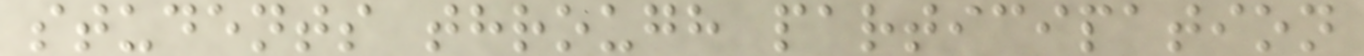students through participation
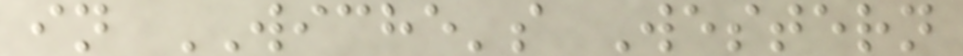in WICHE's Western
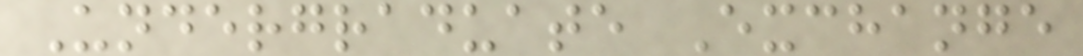Undergraduate Exchange
